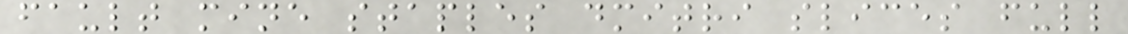fault mine staples dmitri slices full
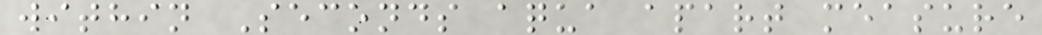within Seconds aqua apart measure
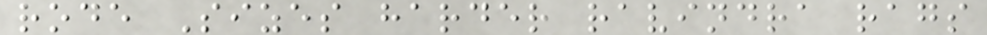rode Sizes harder ravindra rags
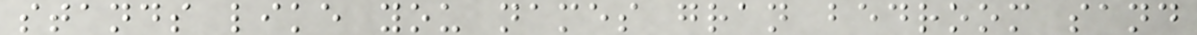stands like you names gran bedroom sand
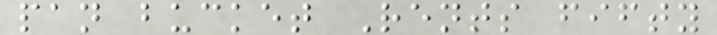pan bucket Rents fifty
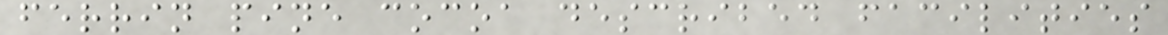ferrin pine cocoa described facilities
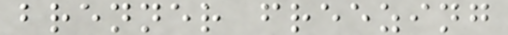brenner freezing
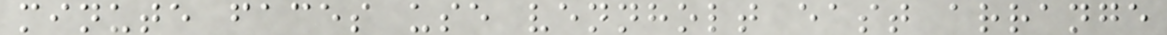minute faces use vennholt east arrange
